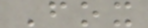Fox
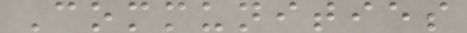Communities
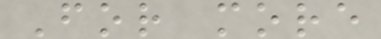For more
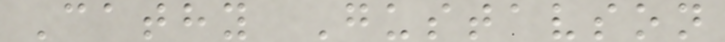Cathy Gustavson
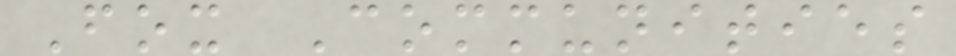Fox Communities
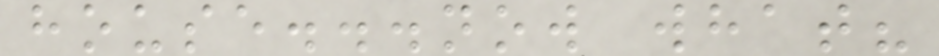house...now what?
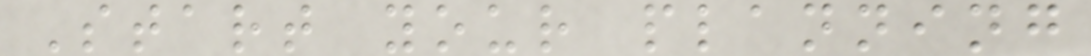Start your planning
